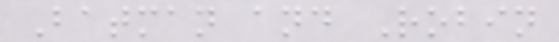Batman and Robin
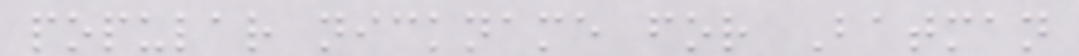popular nickname for Batman
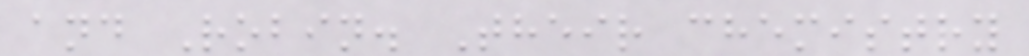and Robin. Their chemistry
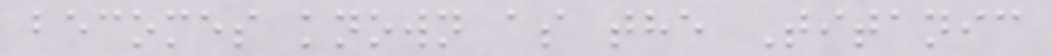becomes known as the Titanic
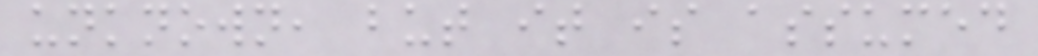unknown, but it is assumed
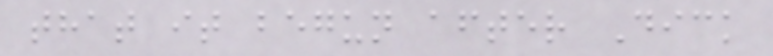that it begun after Dick
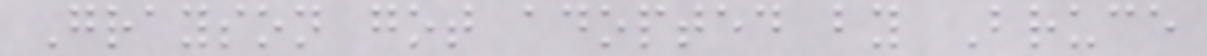Grayson got adopted by Bruce
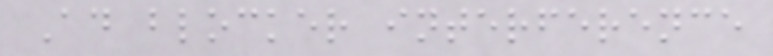Ad blocker interference
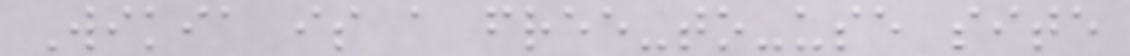Wikia is a free-to-use site
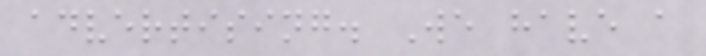advertising. We have a
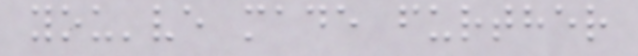you've made further
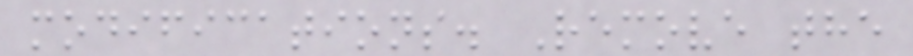modifications. Remove the
